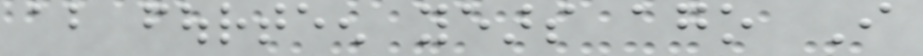about fourteen years ago I
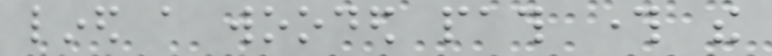lined a wooded path through the
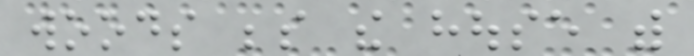woods beside the house with
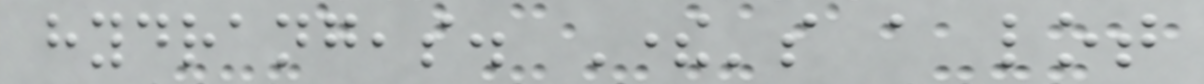hydrangeas. There's a lot
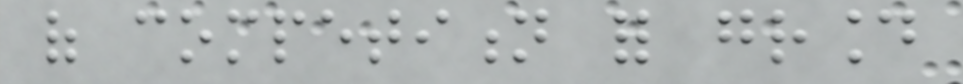of competition for ground
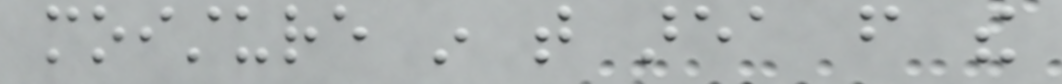moisture in that area from the
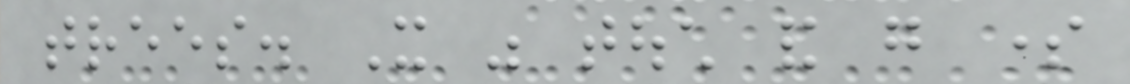trees. It was touch and go some
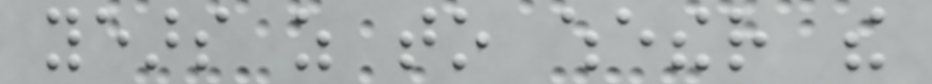years as to whether the
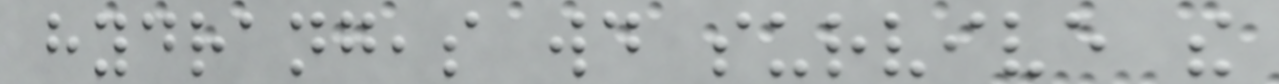hydrangeas would survive the
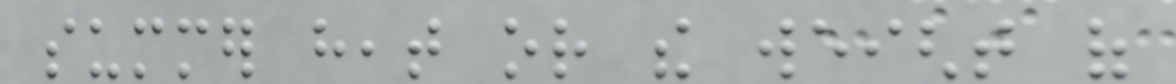summer heat or the weight of
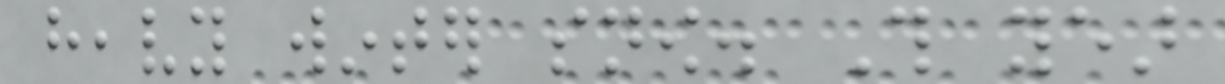heavy winter snow. This year
